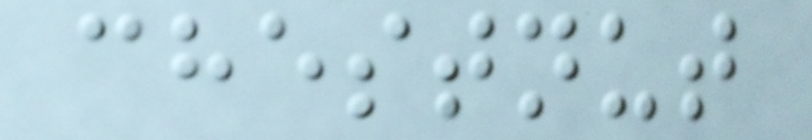chestnut
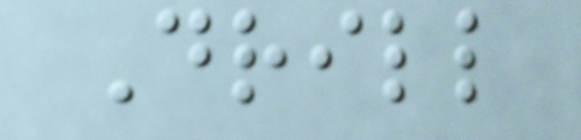Drill
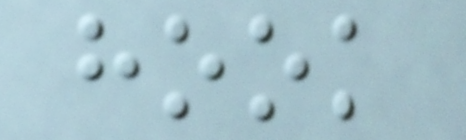hook
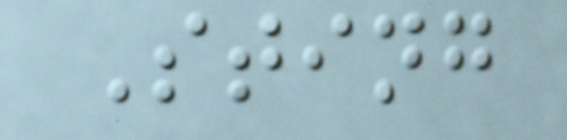Sting
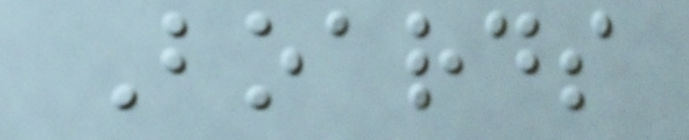Boards
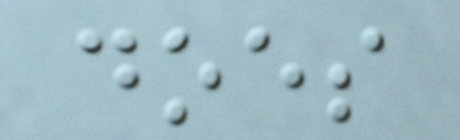does
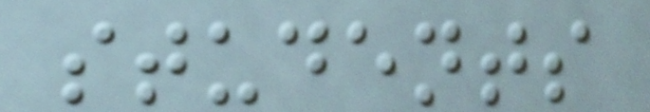students
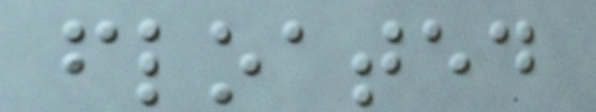floated
